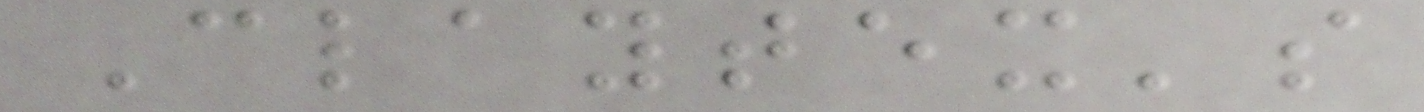Claytex's
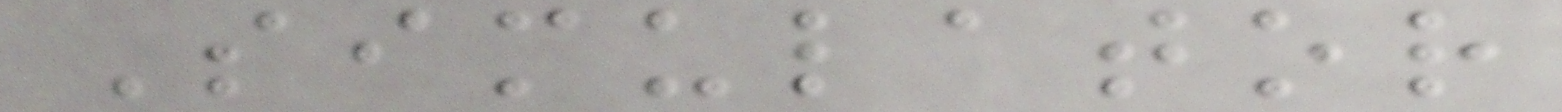Simulator
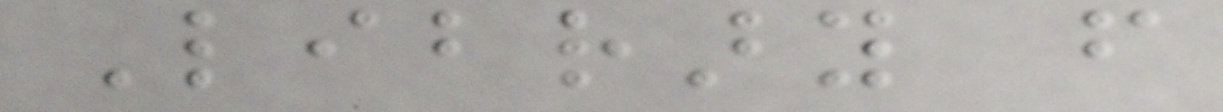Library from
